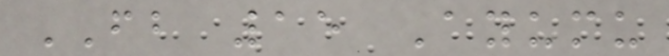FB 15 Ayumu
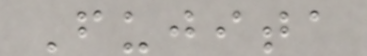Fujita
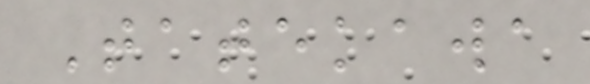Tatekawa
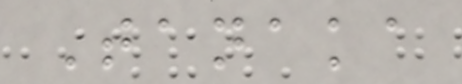Tanaka
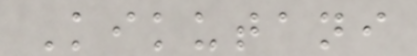Kikutani
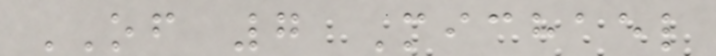OF 7 Michael
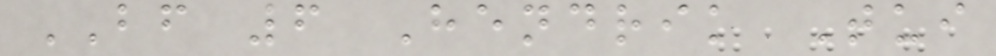BF 6 Hendrik Tui
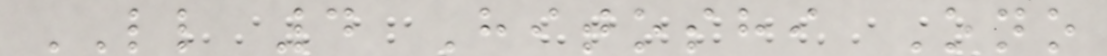LL 4 Hitoshi Ono
